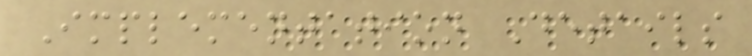Implementation Details
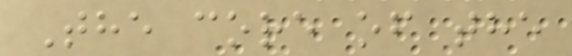The core of the
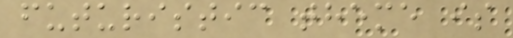futuristic theme is
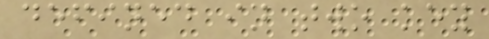defined in two key
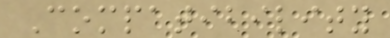Compatibility
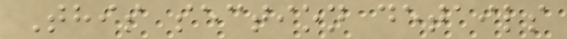This section details
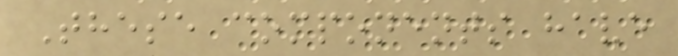These components have
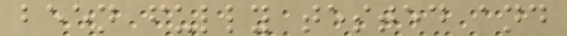been fully tested and
